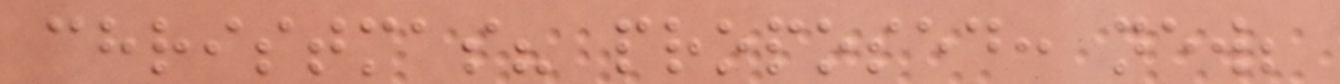christmas? proposed: new;
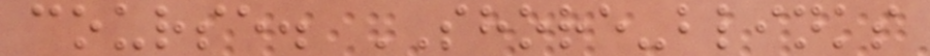course. SHORE-blinks
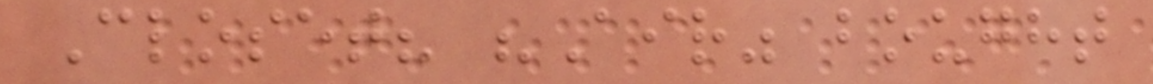Closet? "Air" bought
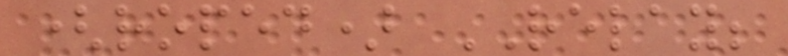(roped) RELAY;
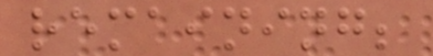remaining;
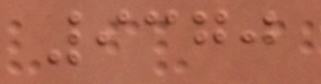9370
